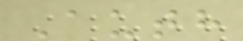Auth
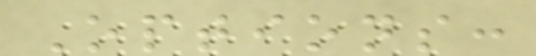Options:
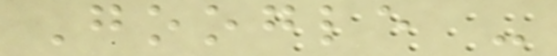Google -
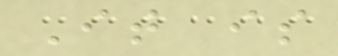It is
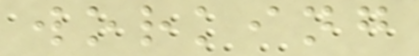working
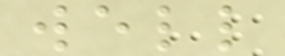well
